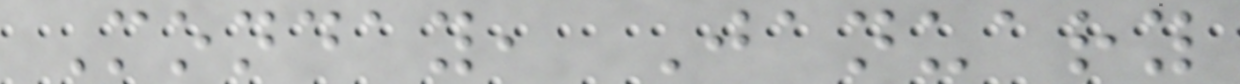Monday, January
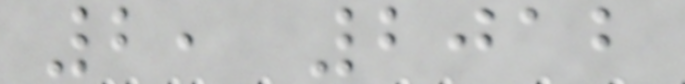2, 2012
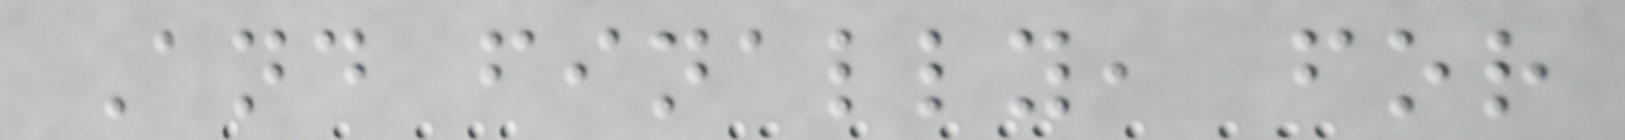And finally, for
